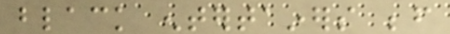black entertainers before
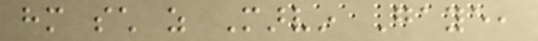him such as Marvin Gaye,
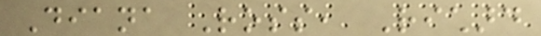Diana Ross, Richard
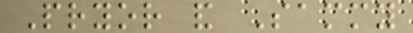Pryor and Sammy
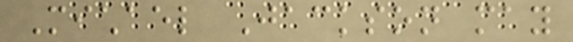Michael Jackson may
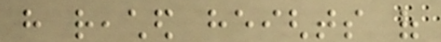have reached heights of
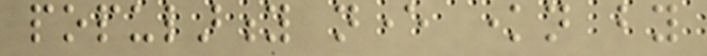popularity never known by
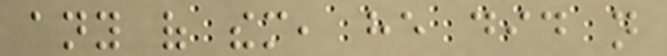any of them, he did not
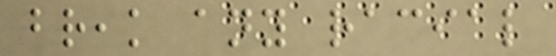break any racial
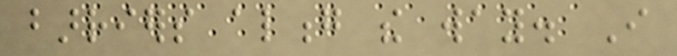barriers along the way. I
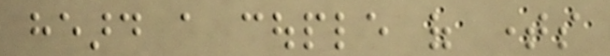heard a couple of times
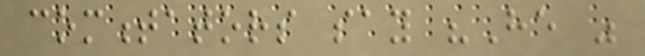commentators say "He was
